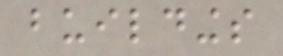buildings
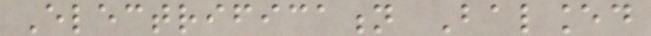Electrification Balanced
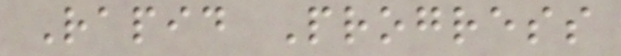Rapid Progress
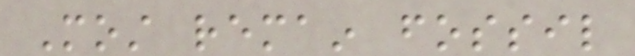Most remain fossil
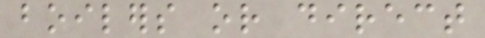boilers or direct
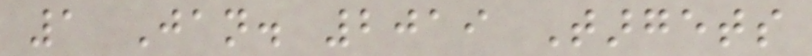1 Jan. 2019 Targets
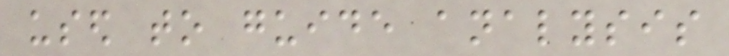used to guide analysis
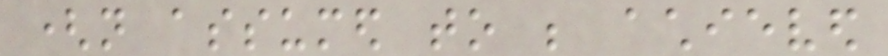(not assumed to be achieved
